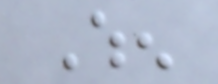When
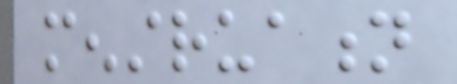menstruation
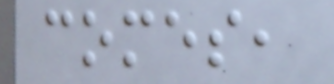comes,
